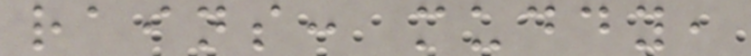rains: muddy,
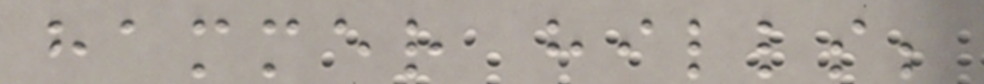hammer hills;
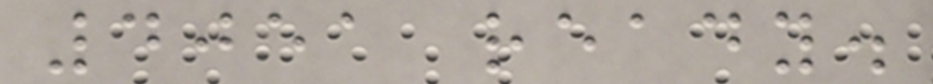4051 ready.
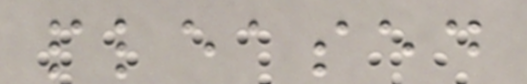pleased
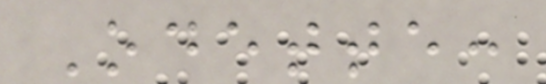Odette:
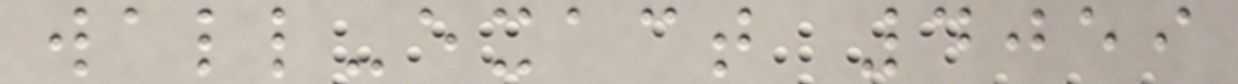wall-exact 4059
